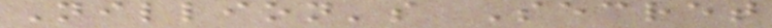Nillion's Secret
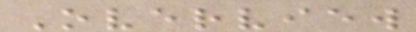Overview
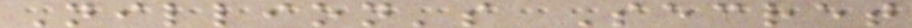Nillion's Secret
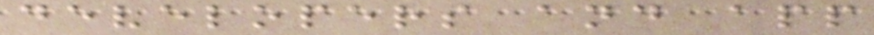developers and app
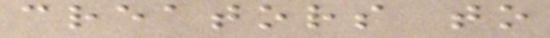creators to
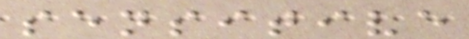sensitive
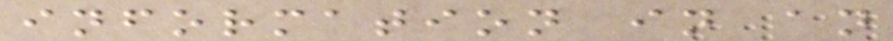information in an
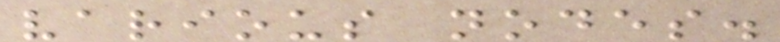various nodes.
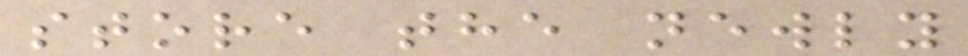store the newly
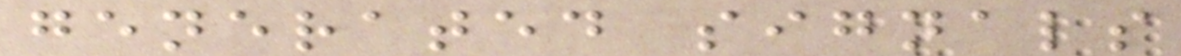generated signals
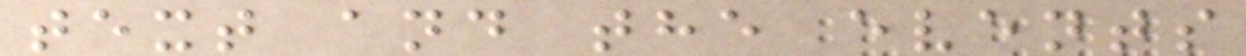text and the events
